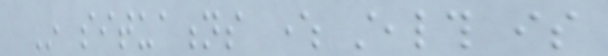In situations where stealth is
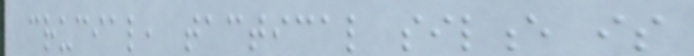crucial, tactical silence is
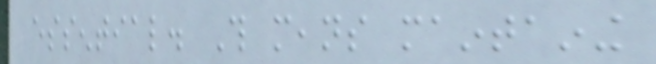essential. This means maintaining
